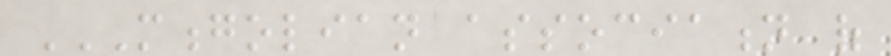MONGOLIAN ASSOCIATION OF
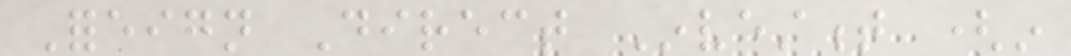Foreign Direct Investment (in
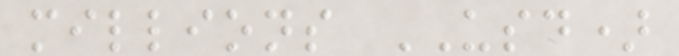millions USD)
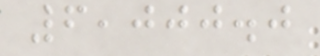6,000.0
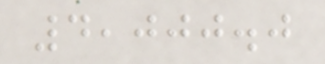4,000.0
